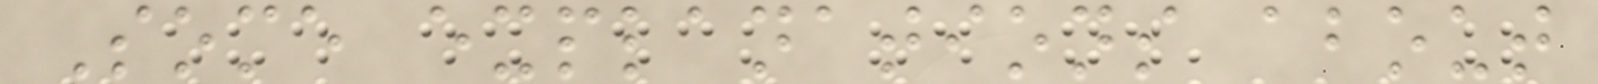Some explanations about
